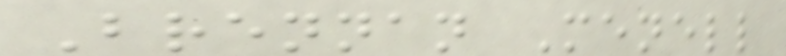Brennan Menell
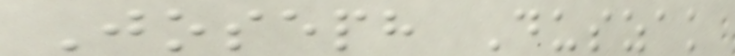Joseph Duszak
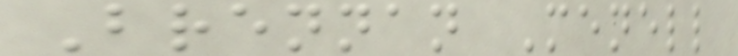Brennan Menell
